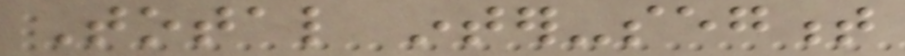Total inter-segment
